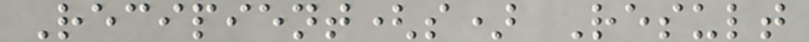Recipient(s) Result
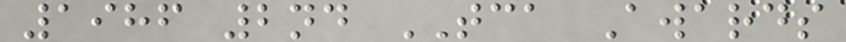1986 2nd TCA Awards
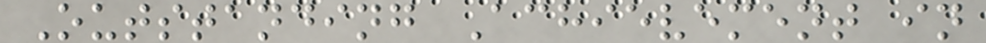Outstanding Achievement in
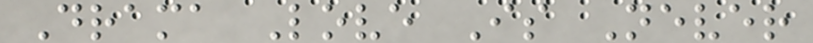Drama Love Is Never
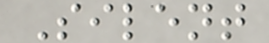Silent
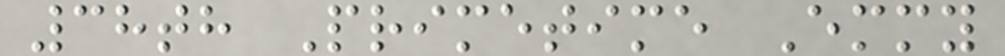38th Primetime Emmy
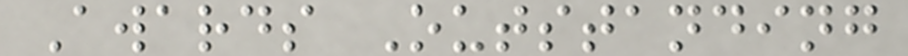Awards Outstanding
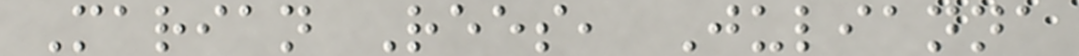Marian Rees, Julianna
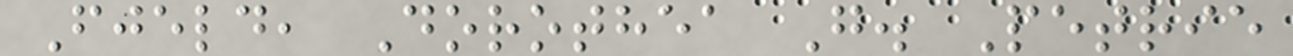Fjeld, Dorothea G. Petrie
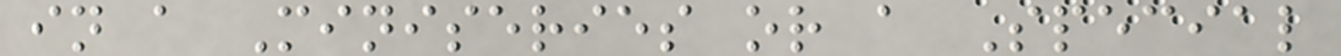in a Miniseries or a Special
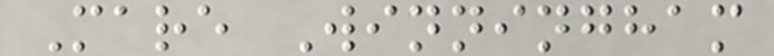Mare Winningham
